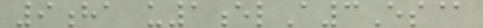9ha u1elA3Es@
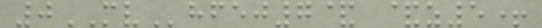0MVhfej7& &z5+
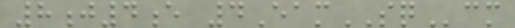8j4e 4EamSQcm
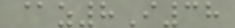@z8I38
